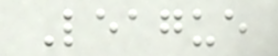League
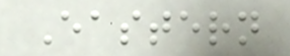Eastern
